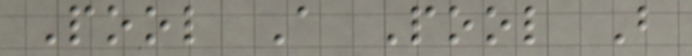Pool A Pool B
